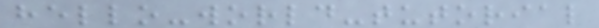hello-world-tutorial
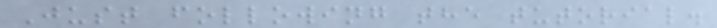Just following the tutorial.
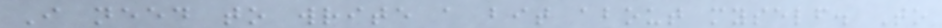I need to write a bit about myself. To
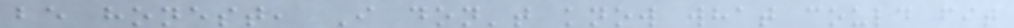be honest, I don't know what could fit
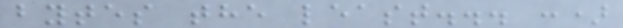bytes the least... :)
